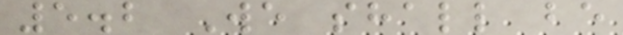5.2 We shall be
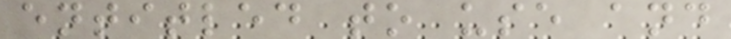entitled to use and
